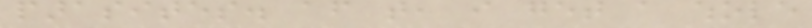parasites. after that, i get a whole
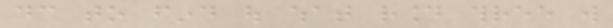dc to find out what round three will
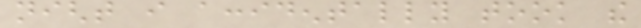night i accidentally took the
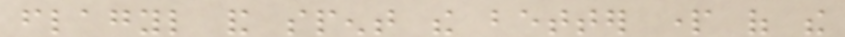flagyl and spent the better part of the
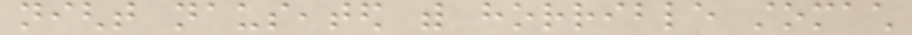night nauseated with horrible stomach
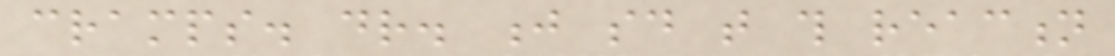cramps. dr. j said that this reaction
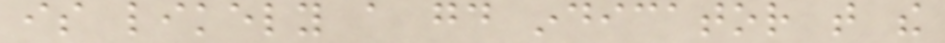is likely a good indicator that the
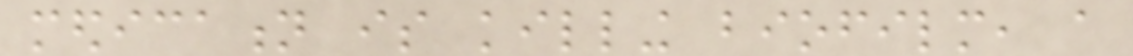medication is killing biofilm, a
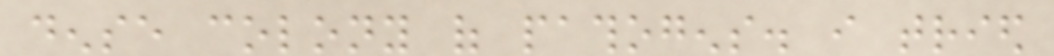dense colony of pathogens. i tried
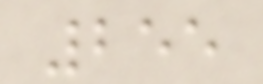255
